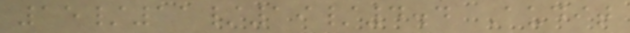15/11/19/4.4 Audit
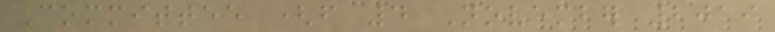Committee (from 4 November 2019
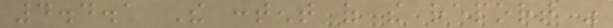4.4.1 The content of the report was
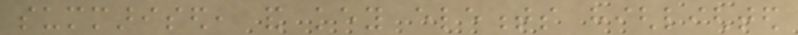summarised, and key elements highlighted
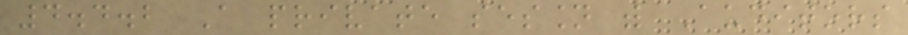4.4.2 A private session with Auditors
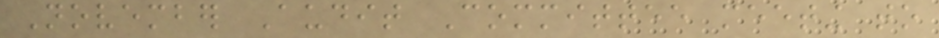November Audit Committee meeting to
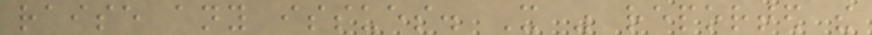raise any issues. It was reported the
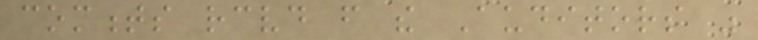comments received from the Auditors was
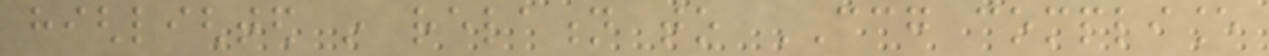highlighted in relation to CCG compliance
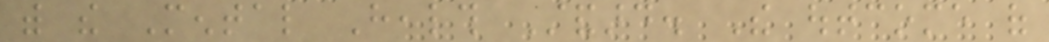with the Mental Health Standard. The outcome of
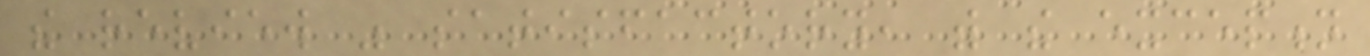the review was satisfactory, with the exception
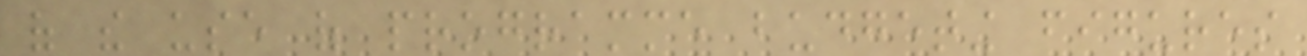of the use of programme budgeting figures
